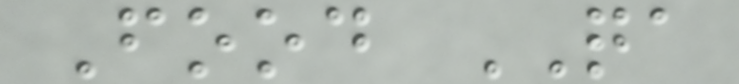Food QA
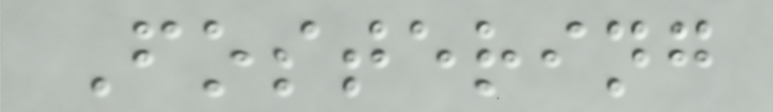Fostering
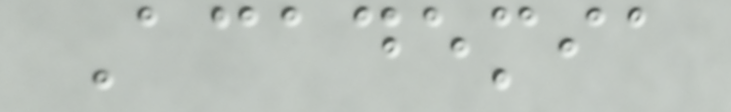Academia
